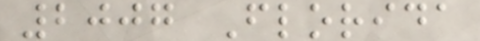2007 Florida
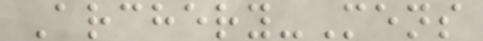Archery-Mens
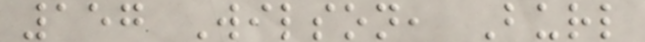157 Wilson, Burl
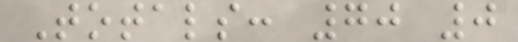Totals: 70 0
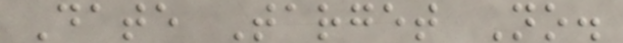Date Target No.
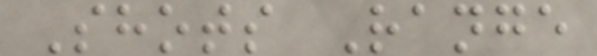Shots Range
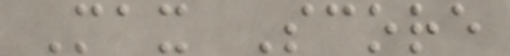Max Score
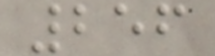256
